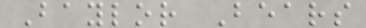Baylor Bears
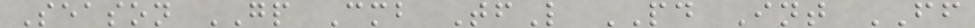Season GP Cmb TfL PD Int FF
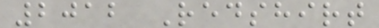2012 Redshirt
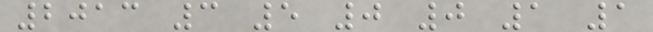2013 3 5 0 0 1 1
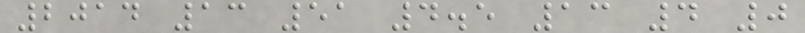2014 13 51 4.5 13 4 0
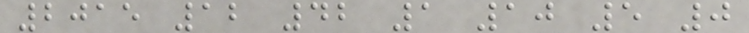2015 12 42 1 10 5 0
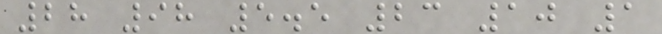28 98 5.5 23 10 1
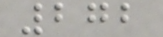272
